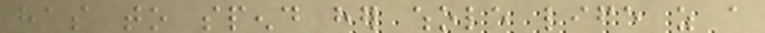has to spend her whole life as a
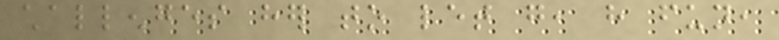challenges her to let go, have fun,
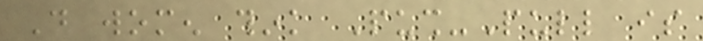Do women think Push-Pull is
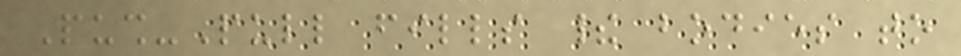Push-Pull fills their bodies to
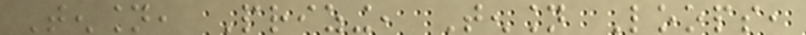Tension, Prizing, Tension Loops,
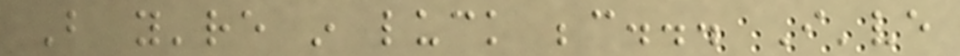But you're in luck because... I've
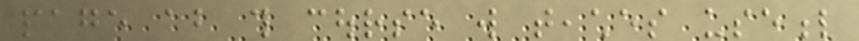page about this course will teaches useful
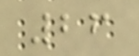26
